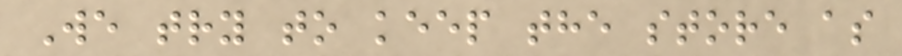We try to keep the store as
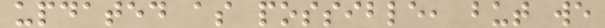updated as possible, but we
